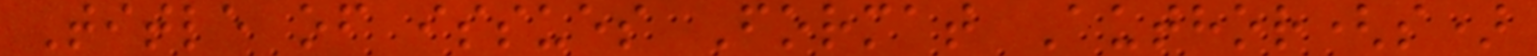Title of issues Format Author(s)
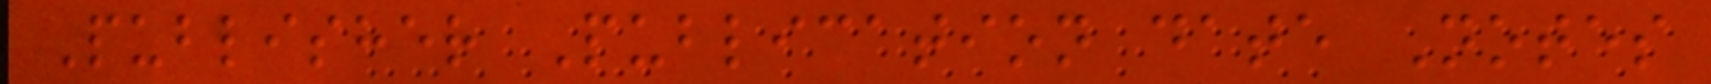Publisher Publication date Notes
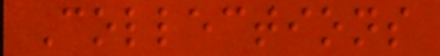Collections
